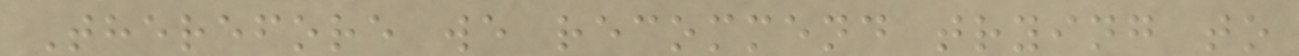Therefore we recommend trying to
